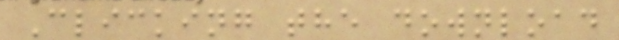Clicking the download
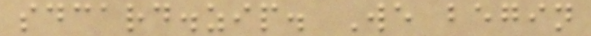sdcard.zip. We begin
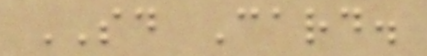SD Card.
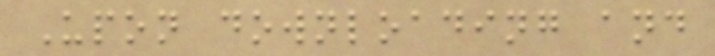Upon downloading and
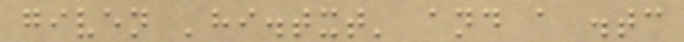given 'hi.txt' and a .tc
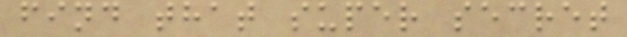find that super secret
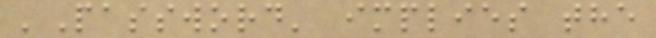'Password' implies the
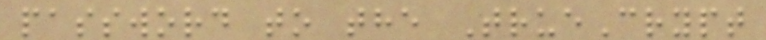password to the TrueCrypt
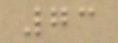73
